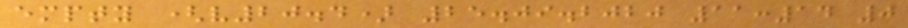empty (v20.4) 25.09.2020 11:14 0
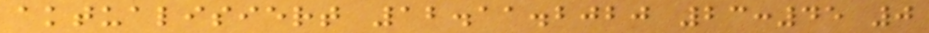aktualisiert 12.11.2020 23:45 0
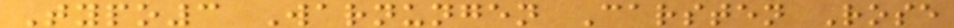Typo3 Warnungen Carsten Rose
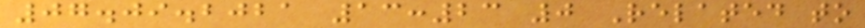07.09.2021 13:23 0 Related to
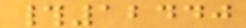#12440
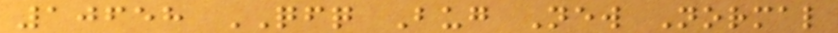10658 QFQ Bug New Normal
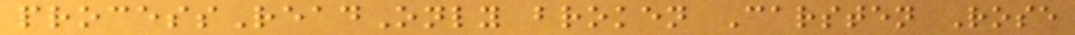processReadOnly broken Carsten Rose
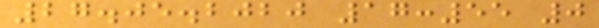27.05.2020 17:55 0
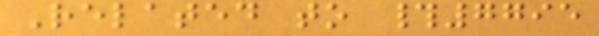Related to #7795
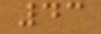43
